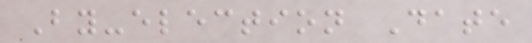By-election Date
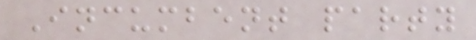Incumbent party
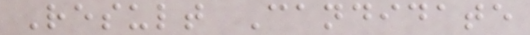Result Candidate
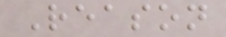Reason
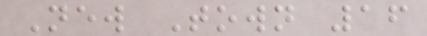New Town 16
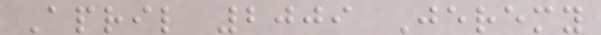April 2009 Jeremy
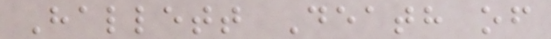Hallett Death of
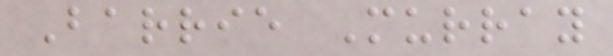Barrie Murray
